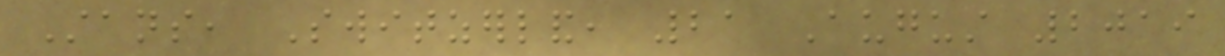Stans, Switzerland, 21 August 2019
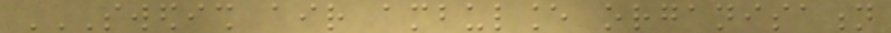SWEDISH AIR AMBULANCE ORGANISATION
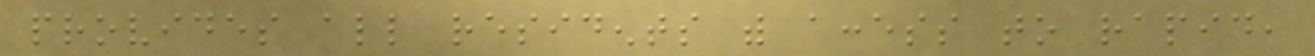provides all residents with access to rapid,
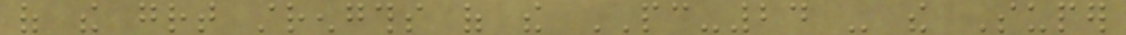of the great strengths of the PC-24 - the Super
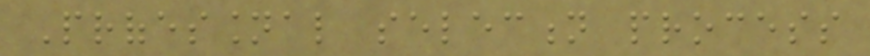Professional selection process
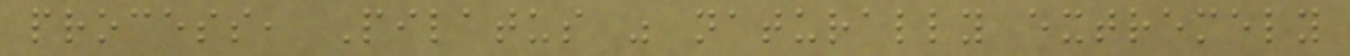process, Pilatus was naturally extremely
